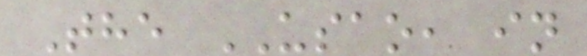The USAO, in
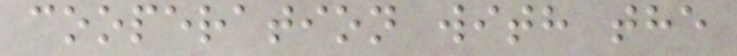cooperation with the
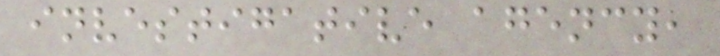investigative agency,
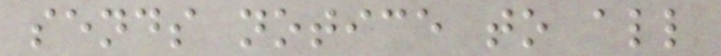sends notice to all
